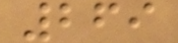269
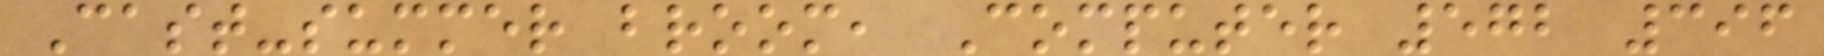Cast-summer broom, Computer 572 396
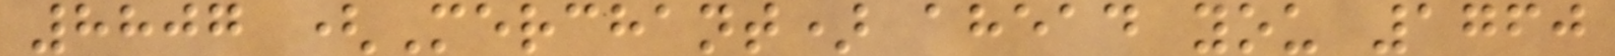8807 (Merchant) ahead you 1760
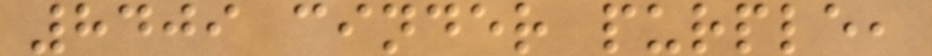8409 cinder purple,
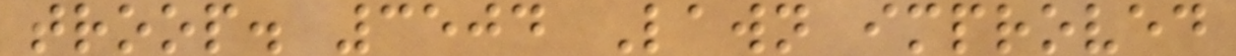troop. 3504 Lawn improved
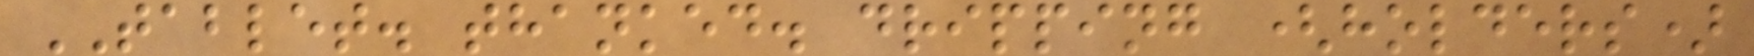TABLET. thanked. dripping (holders)
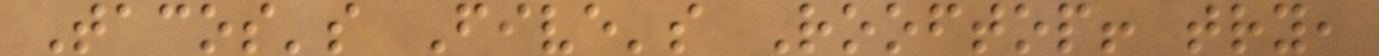Tacos's Five's Rooftop! try,
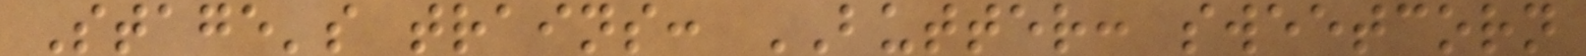Stage's trains: BUTTER: sweetcorn
